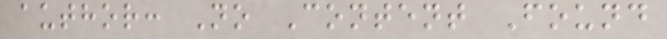author: No Content Found
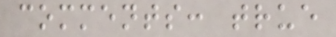comments: true
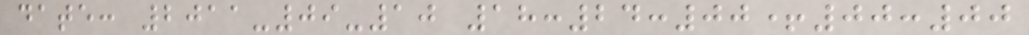date: 2011-09-10 18:24:00+00:00
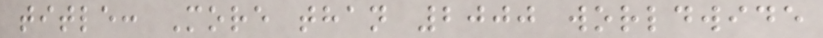title: More than 2000 worldwide
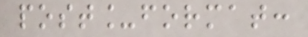post_format:
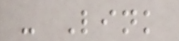- Link
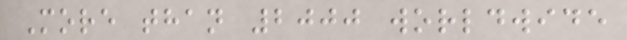More than 2000 worldwide
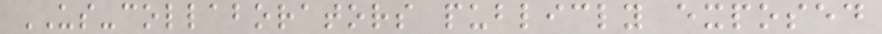US-collaborators publicly exposed
